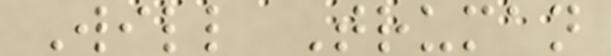Will Truman
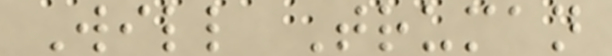Will Truman
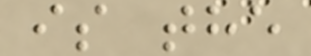is the
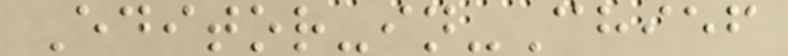Editor-in-Chief
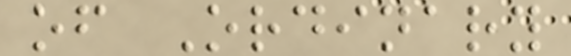of Ordinary
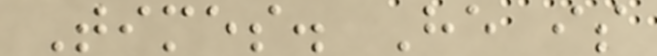Times. He is
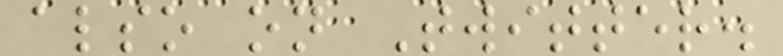also on Twitter.
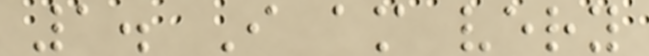1. I am very
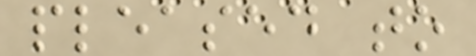pleased to
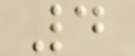4
